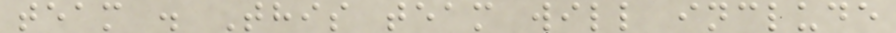team . This team will include
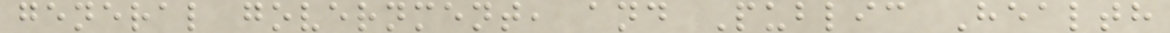general government, and Public Health
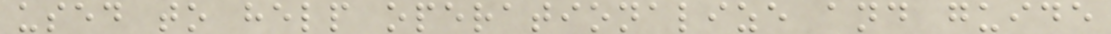used to help operationalize and guide
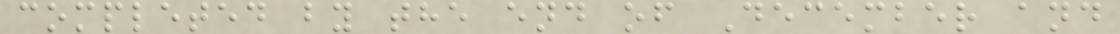completed by the end of December and
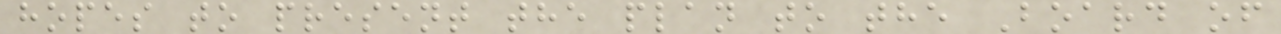hopes to present the plan to the Board of
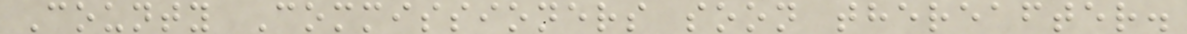County Commissioners soon thereafter.
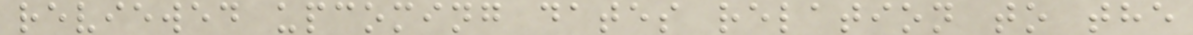reviewed upcoming dates relation to the
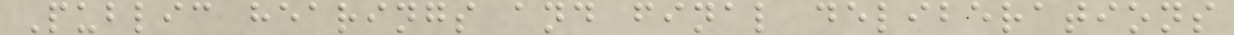Public hearings and final deliberations
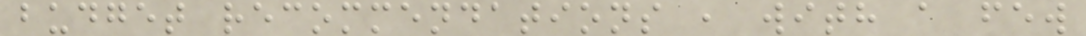budget recommendations , with a few
